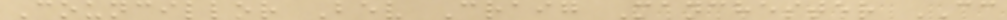Councillor Bev Craig Manchester CC
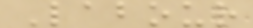Labour
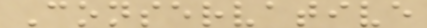Conservative
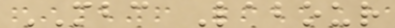MBC Labour
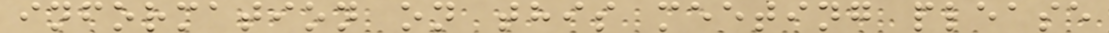information on this meeting please
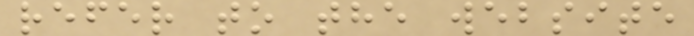refer to the website
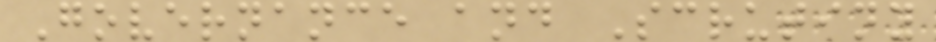Governance and Scrutiny
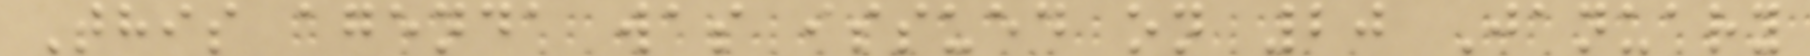This agenda was issued on 20 January
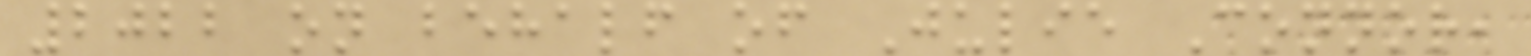2022 on behalf of Julie Connor,
